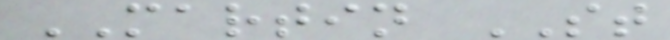MARTIN ST
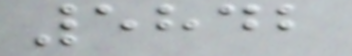5842
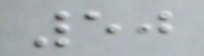50
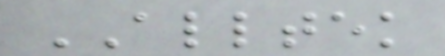ALLTEK
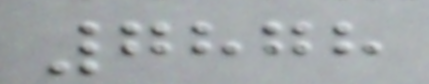7878
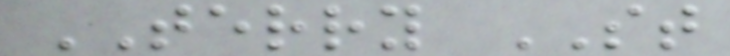TERRY ST
